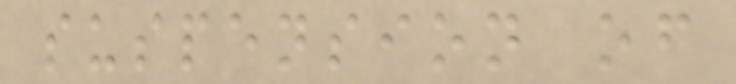suspension of
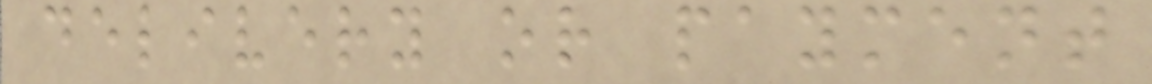delivery or payment
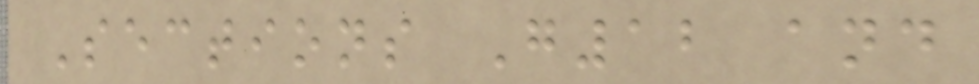Sections G12 and
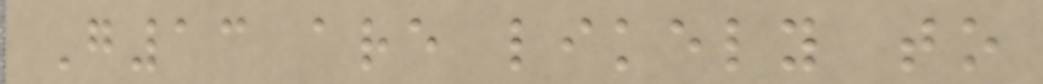G13 are likely to
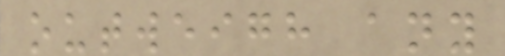outweigh any
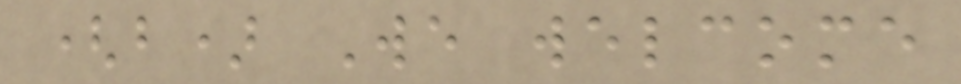(b) We welcome
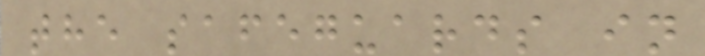the safeguards in
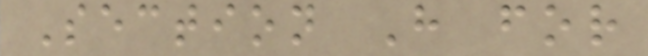Section H for
